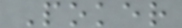Poker
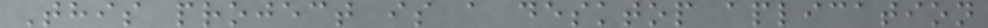This project is a desktop aplication
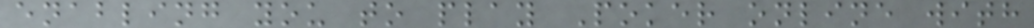enabling you to play Poker online with
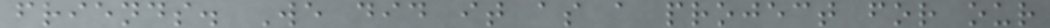friends. We did it as a project for our
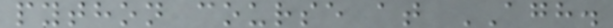python course at AGH.
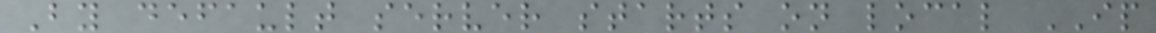By default server starts on local IP
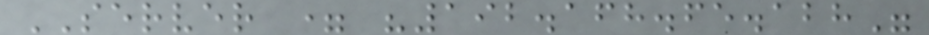SERVER = "192.168.65.128"
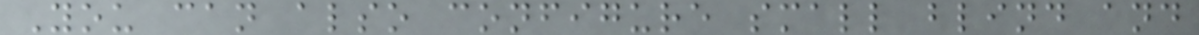You can also configure small blind and
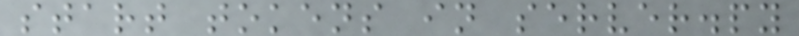start tokens in server.py
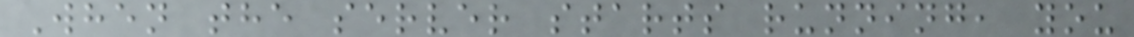When the server starts running, you
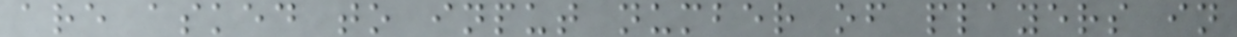are asked to input number of players in
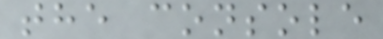the console
